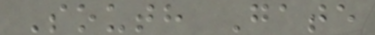South Gate
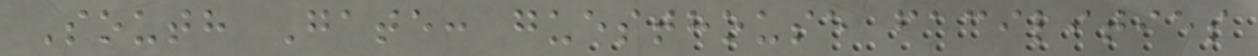South Gate: guesthouse facilities
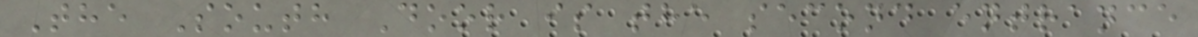The South Door is the second entrance
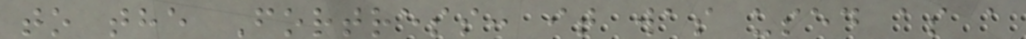to the Fortress: it was used as a
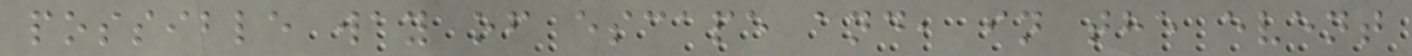possible way of escape and, in the event
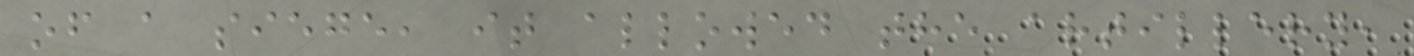of a siege, it allowed the artillery,
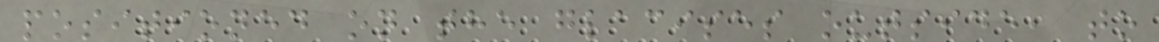positioned on the glacises outside, to
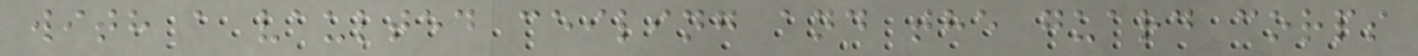with a vaulted ceiling and the guard corps
